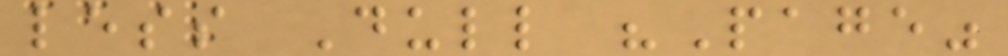less Dull "Page"
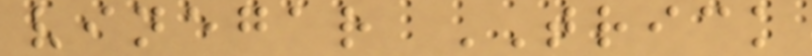vinegar TRICK
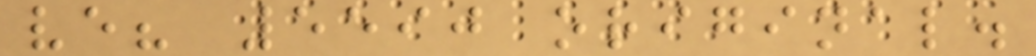ve? 5590 original.
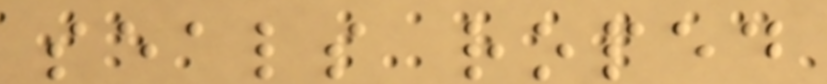seals roped
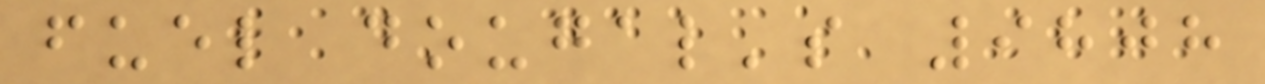fuel dougal's 9808
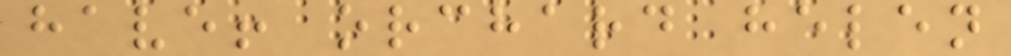have! orchard helen
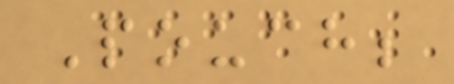Pouch;
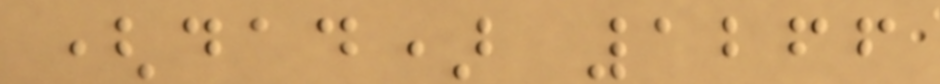(dad) 1266
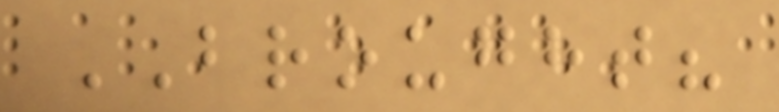BROUGHT?
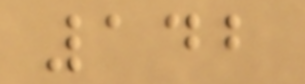142
